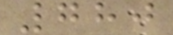780
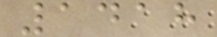1418
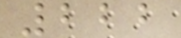222
